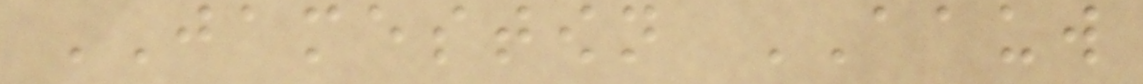JAMESTOWN AAUW
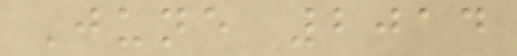June 2014
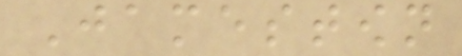Jamestown
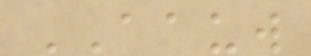AAUW
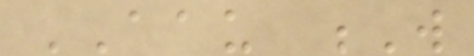AAU W
